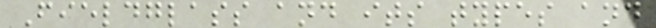Fieldglass and its types and
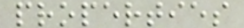properties
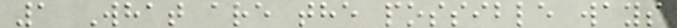1 What are the possible ways
